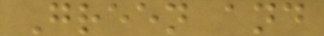Green and
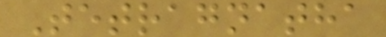Tetragnatha
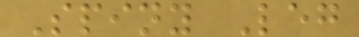Spiny Leg
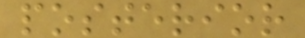posterior
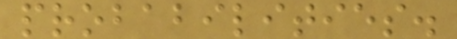probabilities.
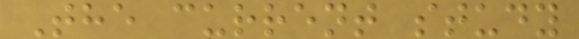The current study
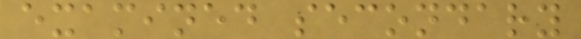examined secondary
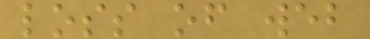loss of web
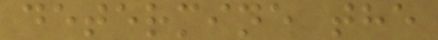determine the
